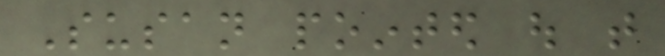Susan pointed out that
